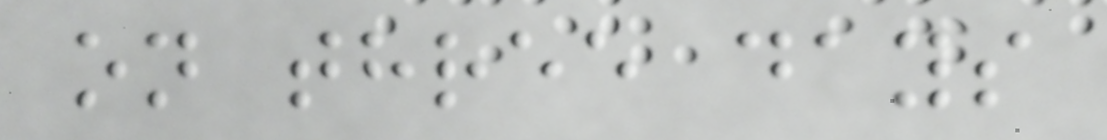on three days
